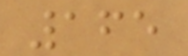165
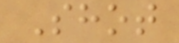Shot
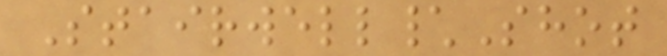Stairwell\Shot
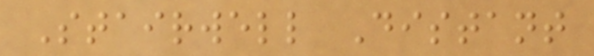Stairwell Distant
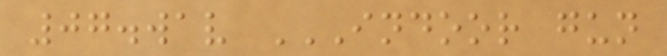07.wav INDOOR GUN
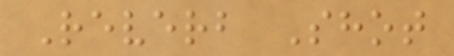Reverb Shot
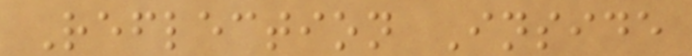Reflection Inside
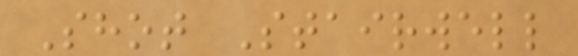Shot Stairwell
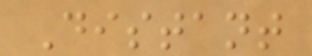Distant
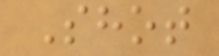Shot
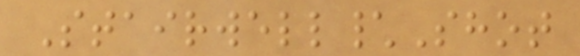Stairwell\Shot
